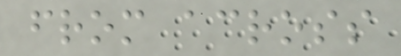from across
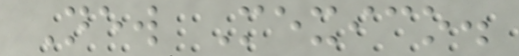New Mexico.
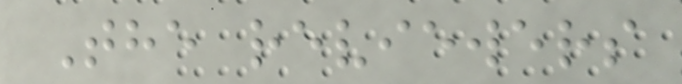The reviewers
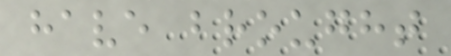have brought
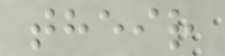their
